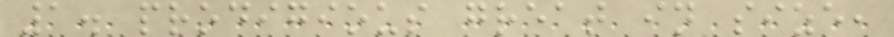1. prodigious great in size,
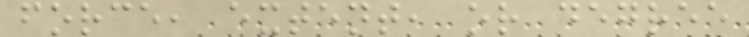force, extent, or degree
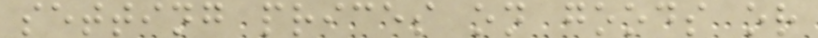setting prices on goods or
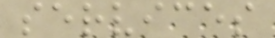services
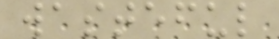wasteful
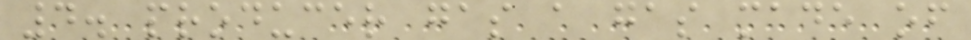4. producer gas a gas made of
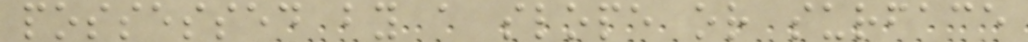possessed by a slope or surface
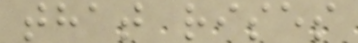that rises
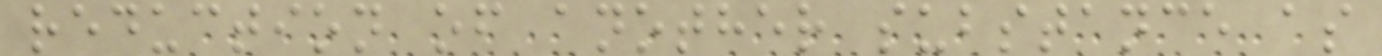reduction of another substance as
